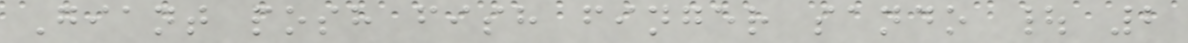Giant posh fish finger sando | 2
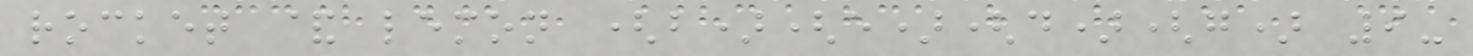rocket & lemon (b)(e)(d)(g) 9-
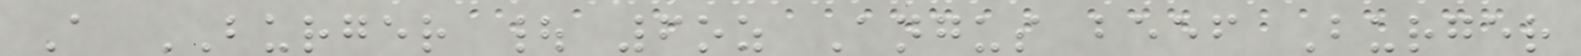A BURGER | 6oz Angus beef Burger
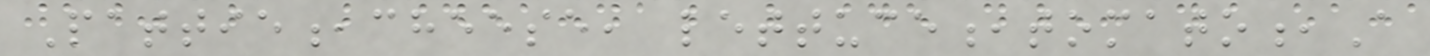Pattie,cheese, lettuce,tomato,A
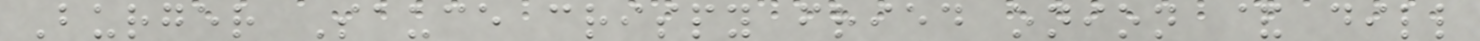Burger Sauce crispy fried onion & dill
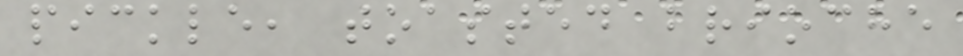pickle, toasted brioche
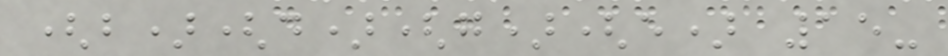(b)(d)(g)(e) 15-
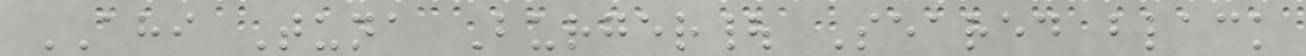AHI Tuna Burger| Seared black
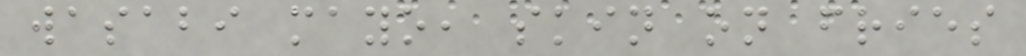wasabi mayo, skin on fries
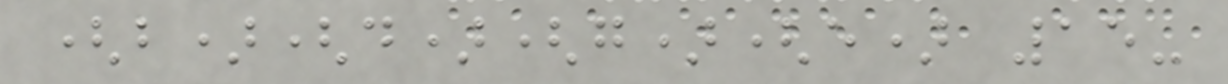(b)(d)(g)(e) 15-
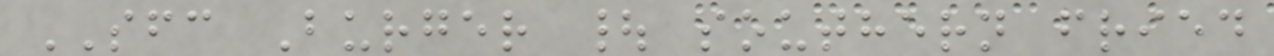SFC Burger | southern fried
